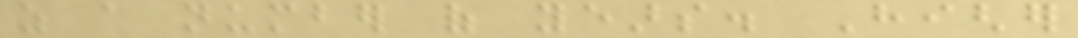as a number of years. Higher
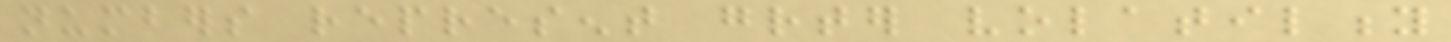numbers represent greater volatility
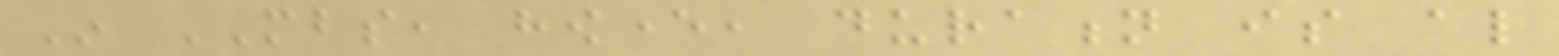In MBS, however, duration is also
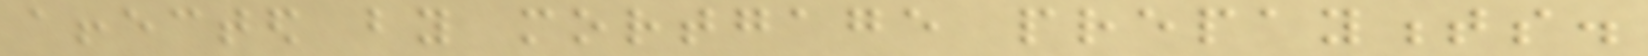affected by mortgage prepayments.
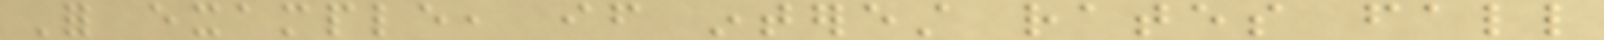For example, if interest rates fall
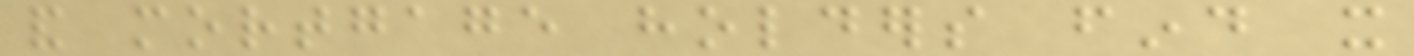and mortgage holders find it
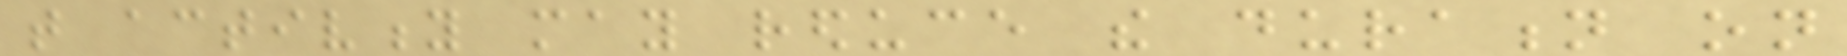that activity may reduce the duration on
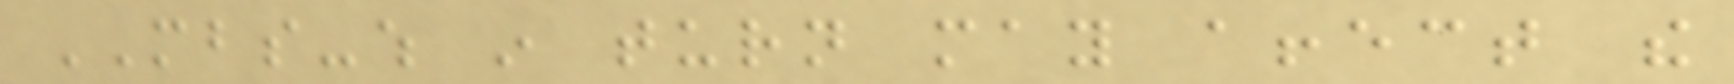MBS-which in turn may affect the
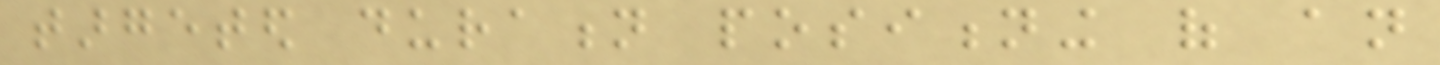targeted duration positioning of an
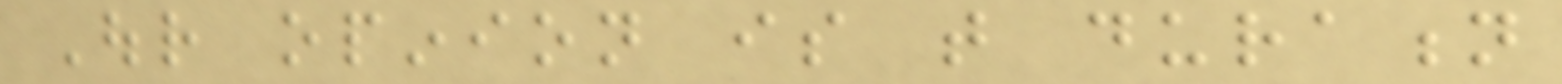Our opinion is that duration
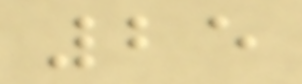25
